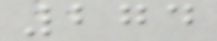274
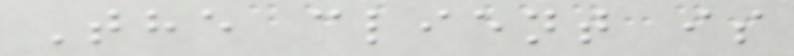The client is
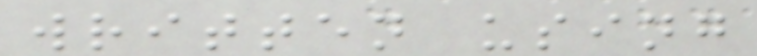written using
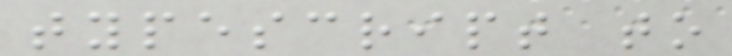typescript to
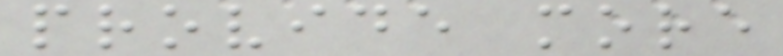provide more
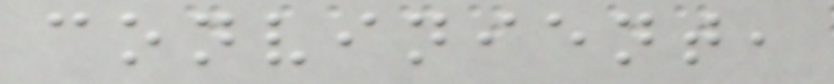convinient,
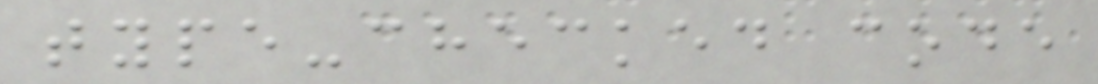type-checked code
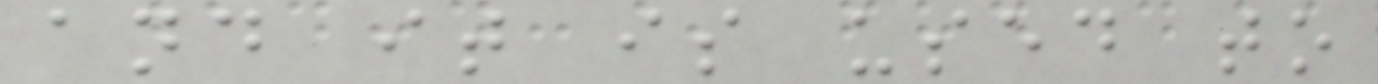and it is used to
